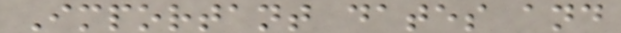Important dates and
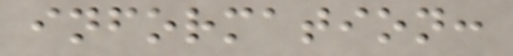information:
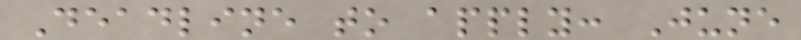Deadline to apply: June
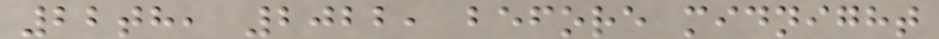22th, 2022, before midnight
